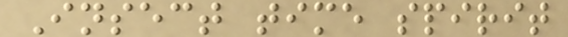Insect time spirit
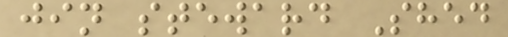jin steward Shed
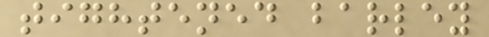tightened barley
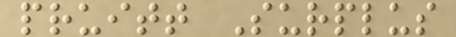pruitt Surplus
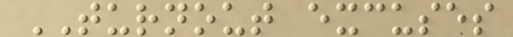TURNOUT excuses
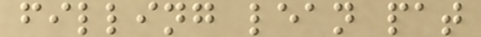filling lean pat
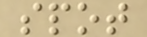spot
